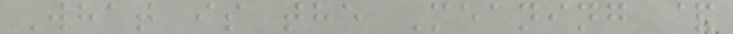What is the Meaning &
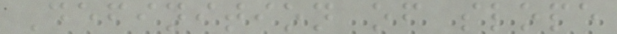Definition of slope
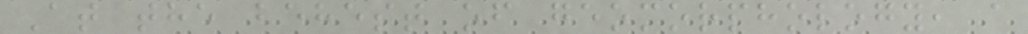At the behest of geomorphology, a
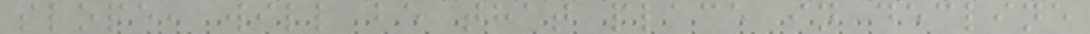slope, will be that place in decline
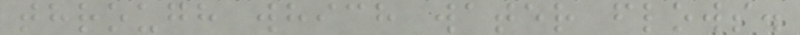through which water flows.
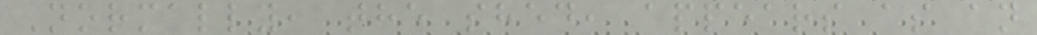Normally, the shed, appears as an
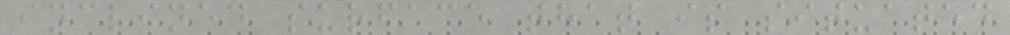inclined surface that is situated
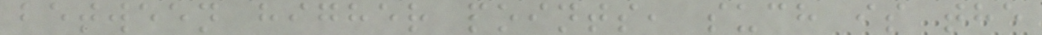between higher points, such is the
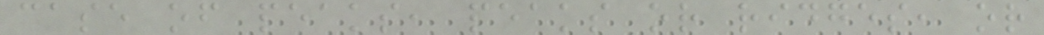case of peaks, peaks or ridges, or
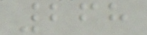268
